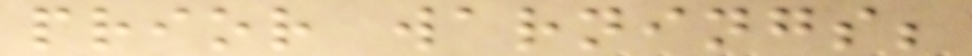prior warnings;
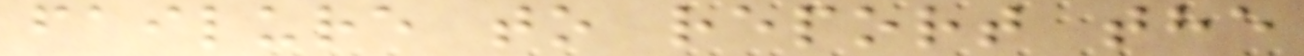failure to report the
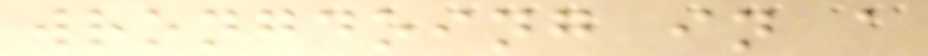wrongdoing in a
